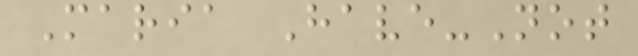Maria Have-Not
